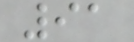91
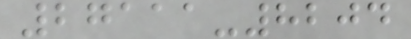27111-8204
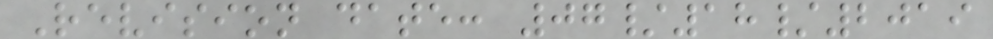Revision date: 07/18/2019
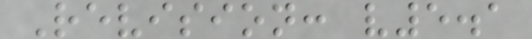Revision: v5.1
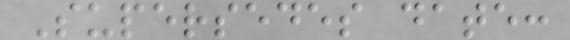Supersedes date:
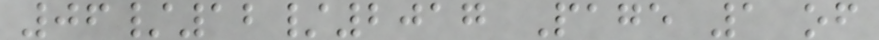06/12/2017 Page 1 of
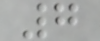7
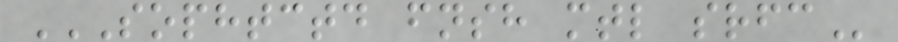SOPHTCTD FNSH MTL SRFC
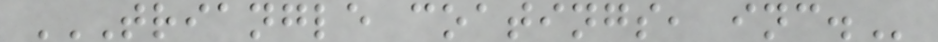TRIANGLE COATINGS, INC.
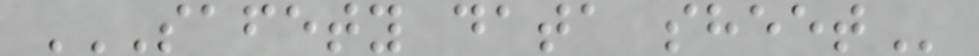SAFETY DATA SHEET
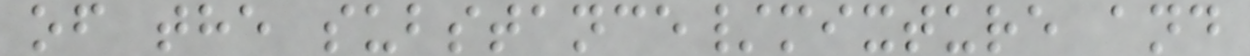of the substance/mixture and
